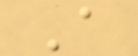A
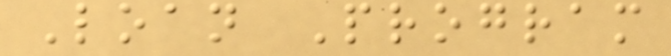Loan Program
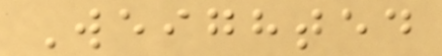Weighted
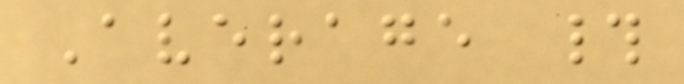Average #
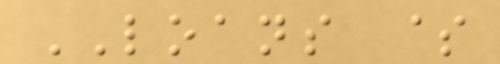LOANS $
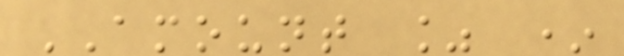AMOUNT % *
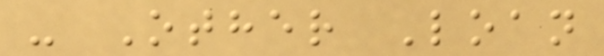- Other Loan
